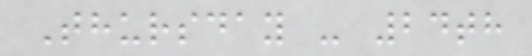Thursday - 24th
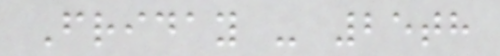Friday - 25th
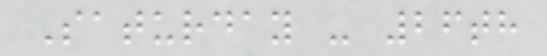Saturday - 26th
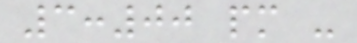3:00 pm -
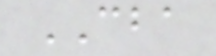CBA
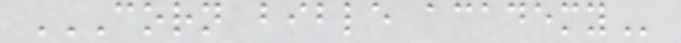CORN BIBLE ACADEMY
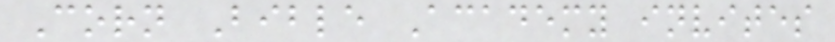Corn Bible Academy invites
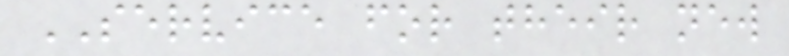SERVICE for their new
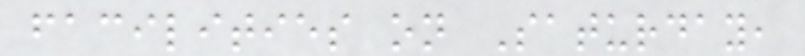facilities on Saturday,
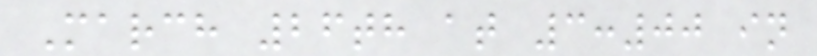March 26th at 3:00 in
